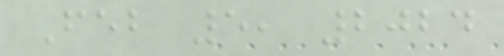Feb 5, 2024
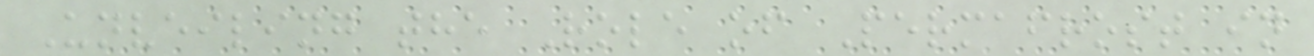Unveiling the Role of Permafrost in
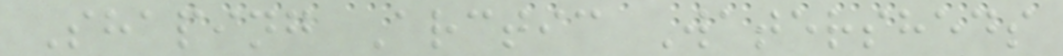Shaping Arctic Watersheds
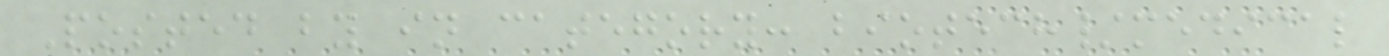Posted by in category: biotech/medical
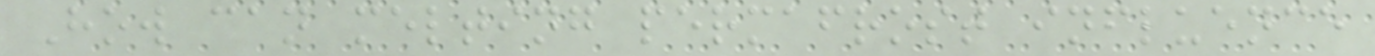How can melting permafrost influence
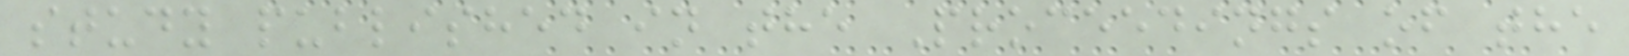study published in the Proceedings of the
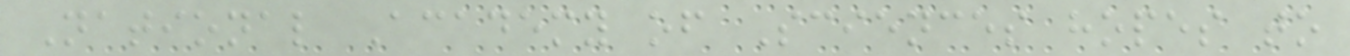National Academy of Sciences hopes to
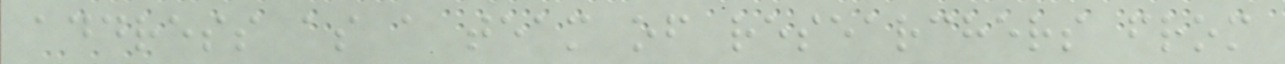address as a team of researchers from
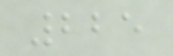225
